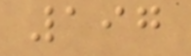197
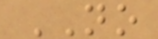NO
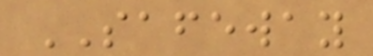SAFEWAY
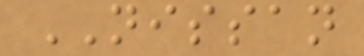NISSAN
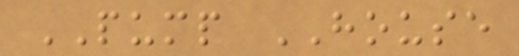PUMP HOUSE
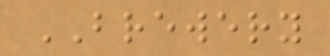BREWERY
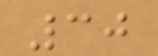30
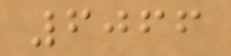6066
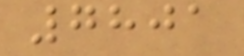7801
